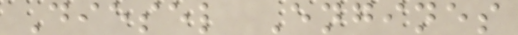Diesel Engines
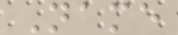Name
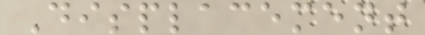Displacement
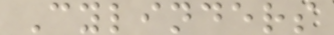Cylinders
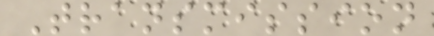Transmission
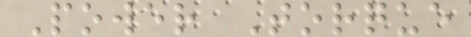Power Torque
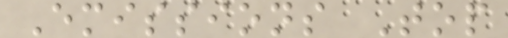Emissions Top
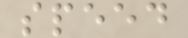speed
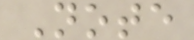Note
